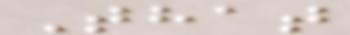That
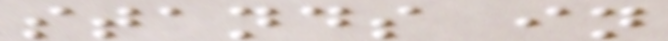stands in
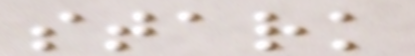stark
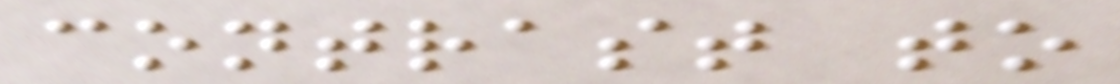contrast to
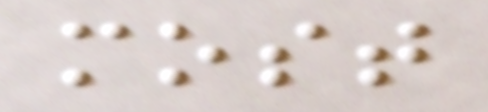most
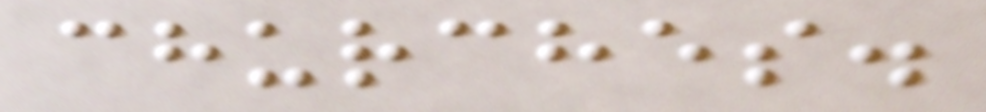churches.
